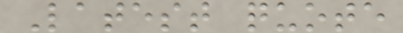Latest quote
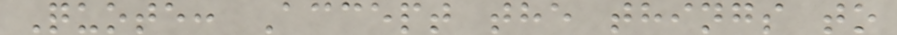Quote: Accept the things to
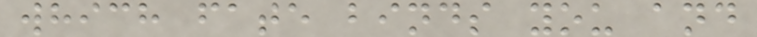which fate binds you and
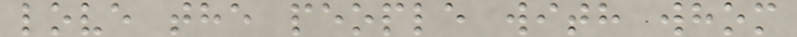love the people with whom
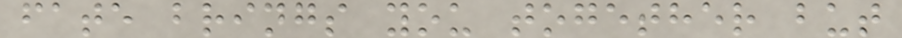fate brings you together but
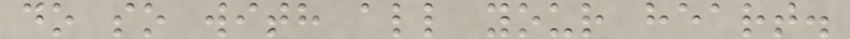do so with all your heart.
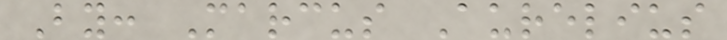By: Marcus Aurelius
